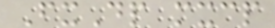FxDp mxcp
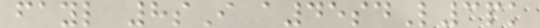fayl 8sI a45sdL3pk
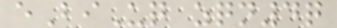eBiUq zqn4q
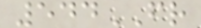544FR
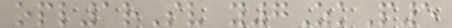opl1rSv y7ZkP5
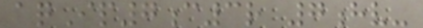aqIp7c3r 7hv-
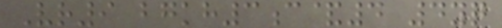Vr9 bgkh3c&4 4yq
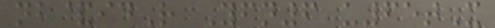nb&idR Yfn6 u65tX
